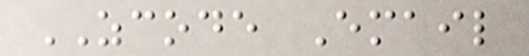ZCODE Email
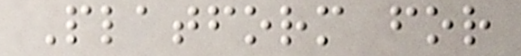Platform for
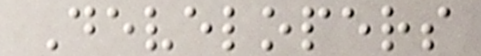Developers
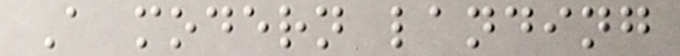A modern landing
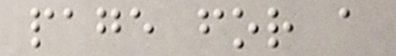page for a
